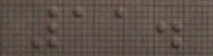11.
